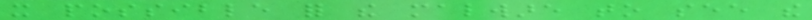it possible for the malware to see the
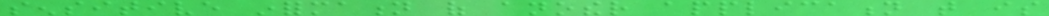sensitive information of another application that is
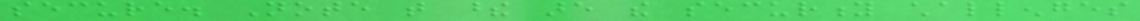secure. Note that these are the security challenges
